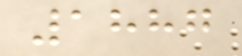1887
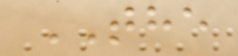THE
